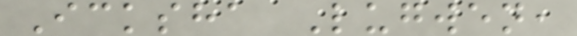Icksha Lugwen,
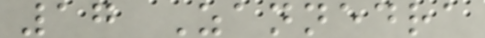17 Zannedra
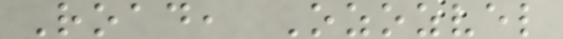Road, Ozozvel
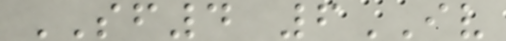SF4 6IV
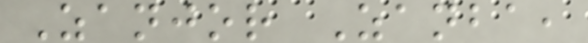Zanjor Zanba,
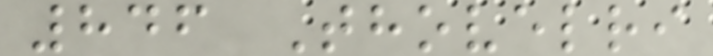846 Thovelri
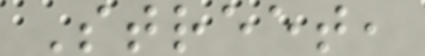Street,
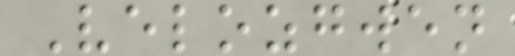Velozgwen
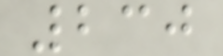230
